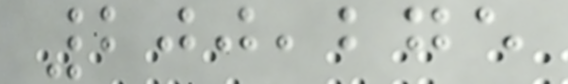200,275
